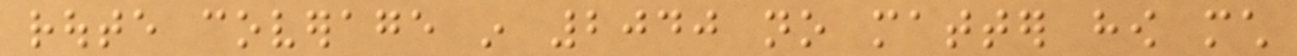route coverage in 2040 no matter how much
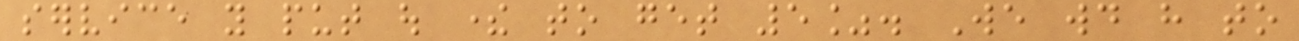service you put out there to get 5%. We would have to
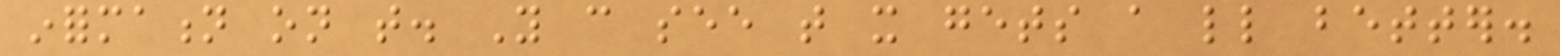information on that. You can see that it gets a little better.
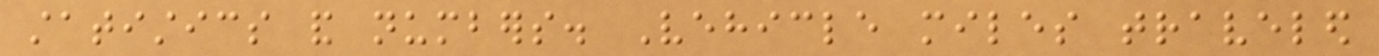statistics and numbers. Vehicle miles traveled
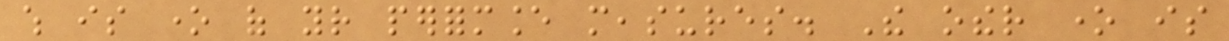which is one of your performance measures. The other one is
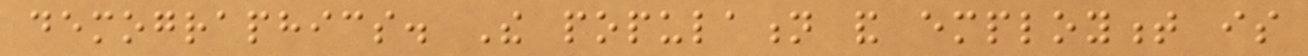demographics. The population and employment is
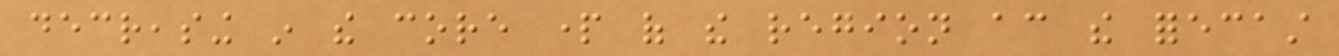decreasing in the core part of the region according the forecast
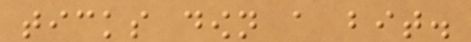ticks down a bit.
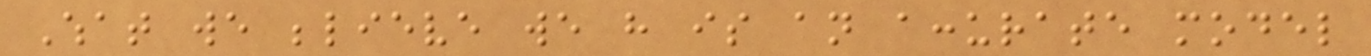What we believe we have is an accurate model
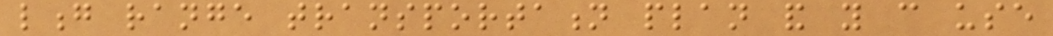long range transportation plan and you can use
